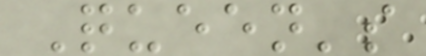Queen's
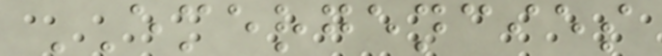EMERGENCIES
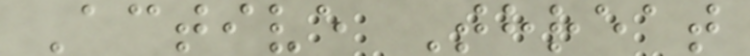Active Threat
